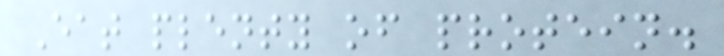Eat plenty of protein.
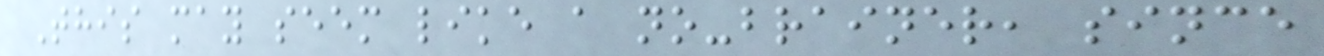This may seem like a no-brainer, since
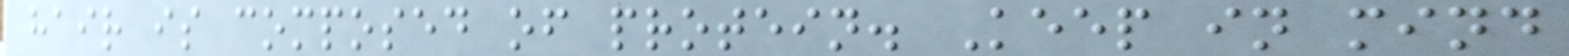hair is composed of protein. Keep in mind
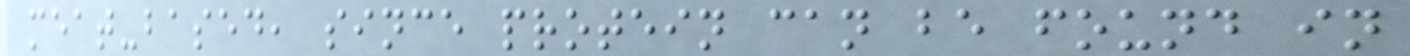meat-based, since protein can be found in
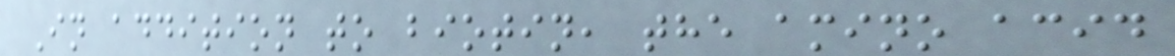In addition to biotin, the amino acid
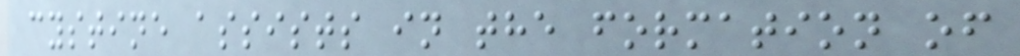cystine assists in the formation of
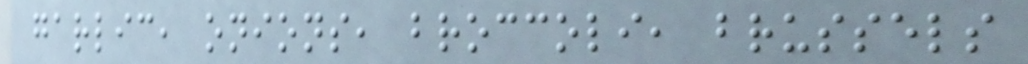garlic, onions, broccoli, brussels
